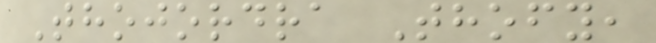Thojordra Thofy,
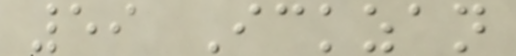59 Ickzan
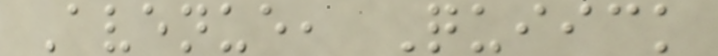Avenue, Quiick
